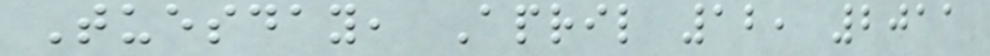Tuesday, April 12, 2011
